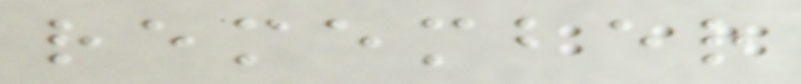remember
